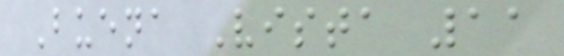Buena Vista 11
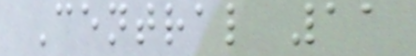Central 11
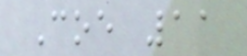Coe 11
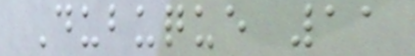Dubuque 11
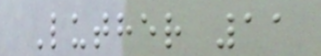Luther 11
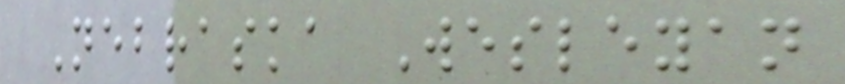Nebraska Wesleyan
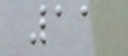11
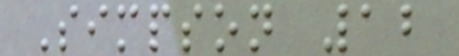Simpson 12
